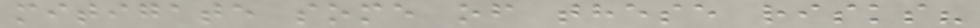mitigate some of these risks?
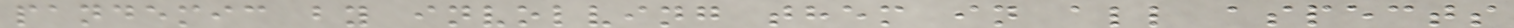pandemic by involving them in all aspects
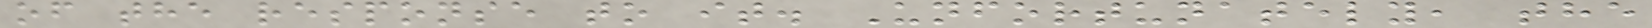of the response to it. Unfortunately, the
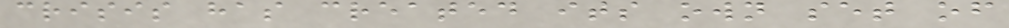crisis has created its own set of
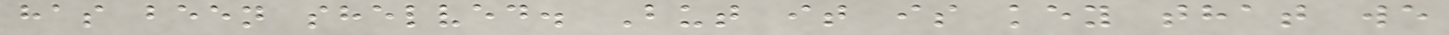has been shelved. But it is key that we
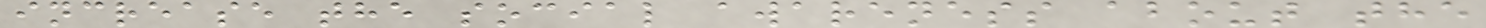increase the social awareness about the
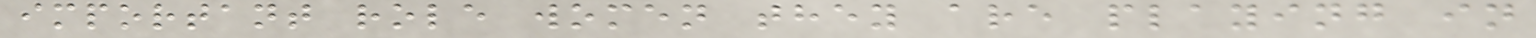important role women they are playing in
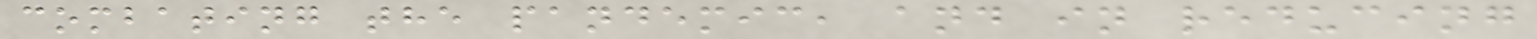combating the pandemic, and in reducing
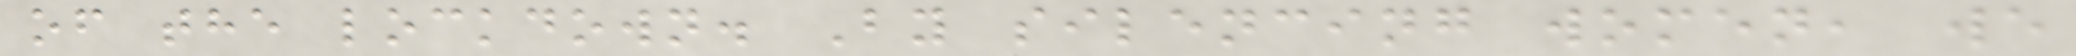of the lockdown. By silencing women, we
